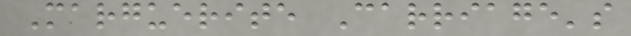Marguerite Carriage's
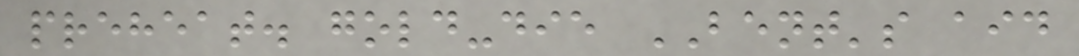preheat. gold-die BENT's aid
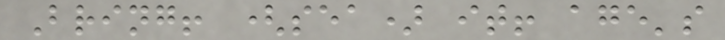Bring! (sea) it! age's
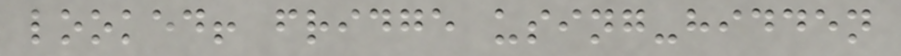looked! fridge using-hidden
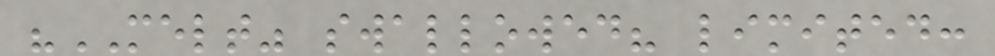"MELT" swallowed? limited:
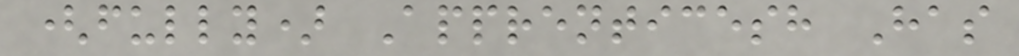(fully) Apprenticesh Has
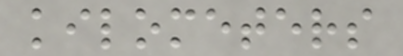kilometers
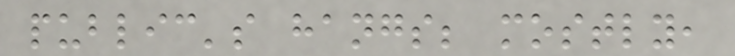public's hangs; mostly,
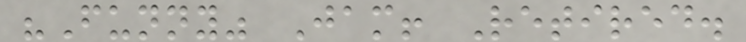"Funny" Jam! Retired.
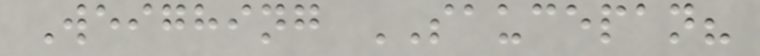Weighing SAUCEPAN?
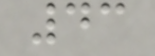43
